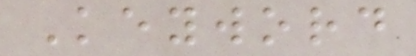Keyword
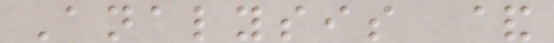Analysis &
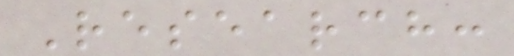Research:
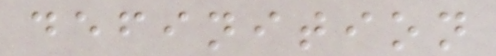definition
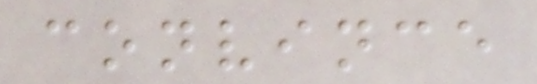convince
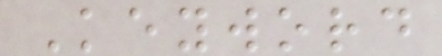Keyword
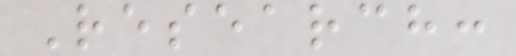Research:
